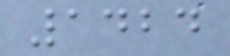1424
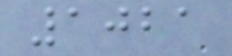1021
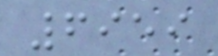6959
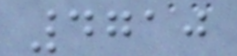4710
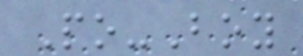Po-Boy
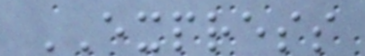EXPRESS
